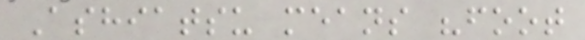Ashiatsu means "foot
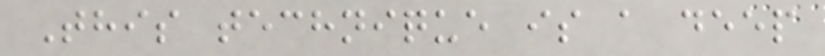This technique is a deep
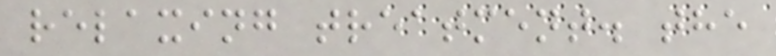relaxing treatment. the
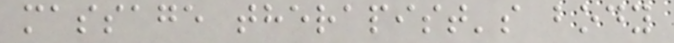massage therapist's body
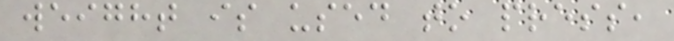weight is used to press,
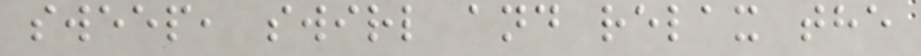sweep, swirl and relax the
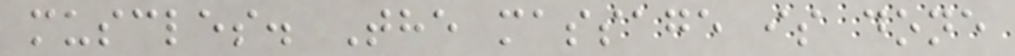muscles. The massage is done
